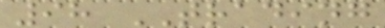98 TRADING
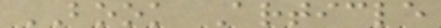BOOK Article
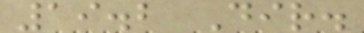19.2 Dir.
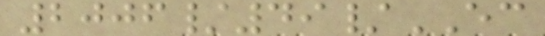2006/49/EC
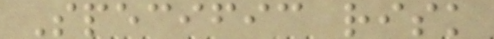Specific risk
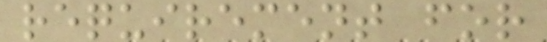requirement for
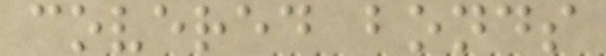covered bonds
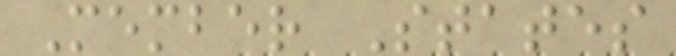Member States
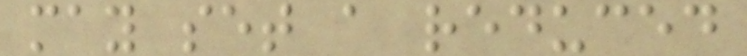may set a reduced
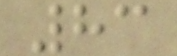83
